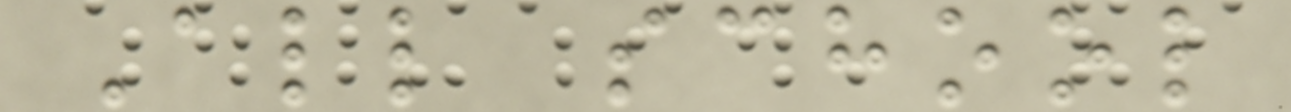All school
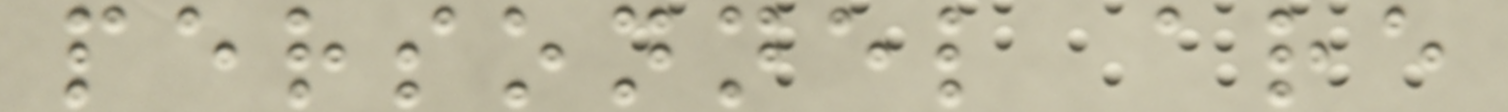personnel are
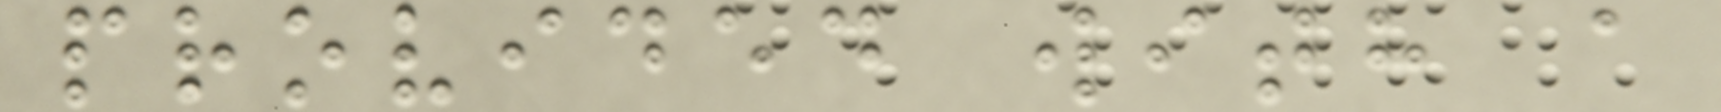provided with a
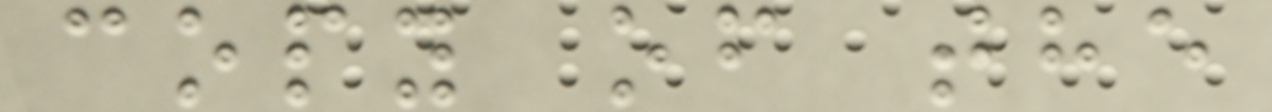copy of the
